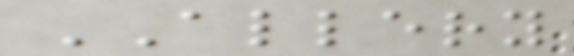ALLERY
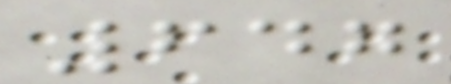647
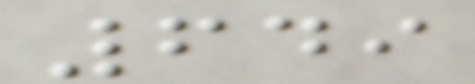649
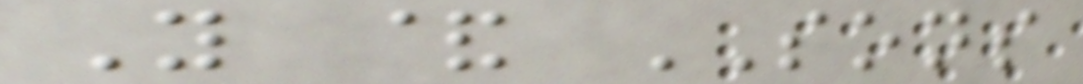Y & SONS
